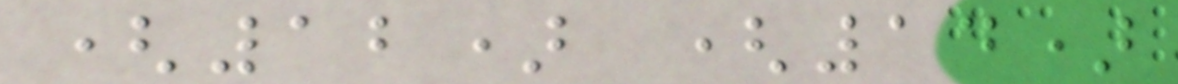(12) (14)
